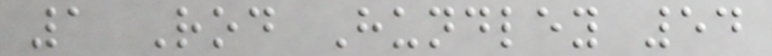1 Rod Hundley 54
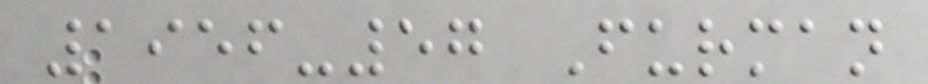1956-57 Furman
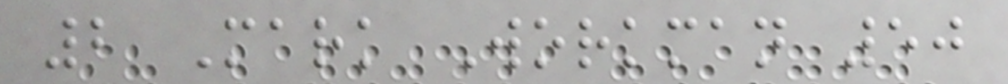2 Mark Workman 50
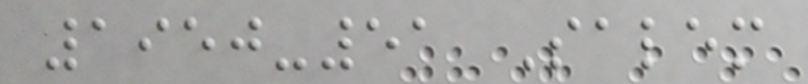1950-51 Salem
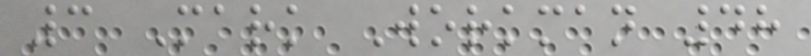3 Mark Workman 48
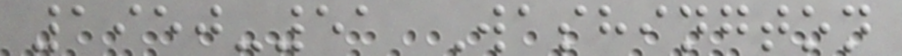1950-51 Washington
